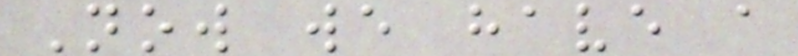Now we have a
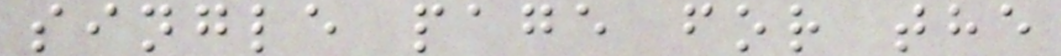single page for the
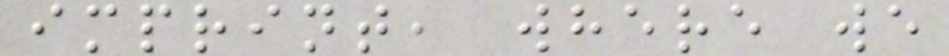imprint, where we
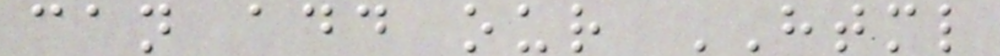can add our HTML
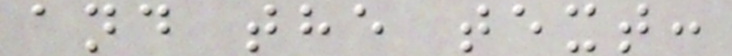and the text:
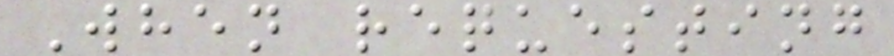When requesting
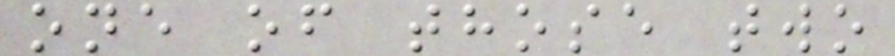one of those two
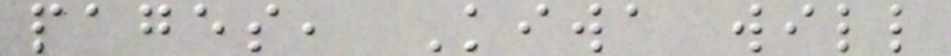pages, Kiwa will
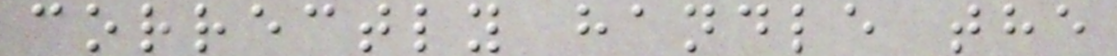correctly handle the
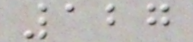127
